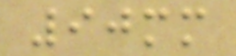90mm
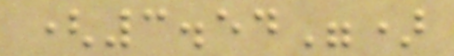(3.54")
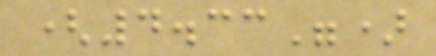(4.33")
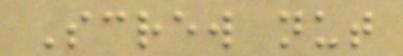Screw nut
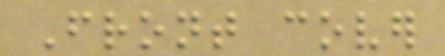Front cover
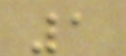1
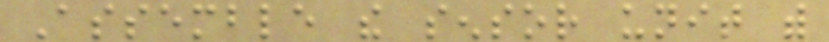Assemble the sensor unit with
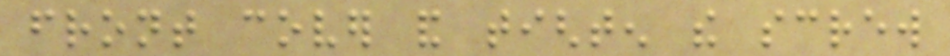front cover and tighten the screw
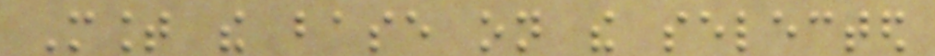Mount the base on the selected
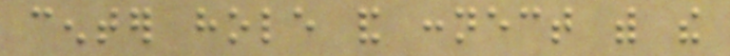center hole and connect with the
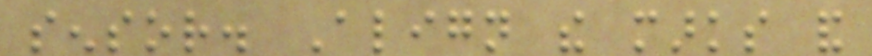sensor. Align the marks and
